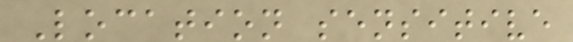Location sensitive
